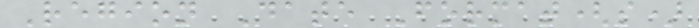Region Date Format(s)
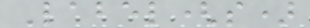Label(s)
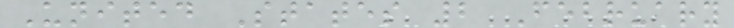United States 2 February
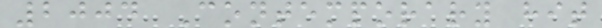2004 Contemporary hit
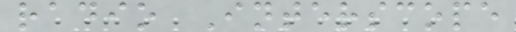radio Interscope
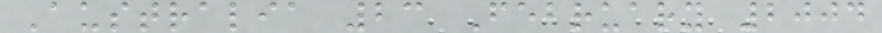Australia 23 February 2004
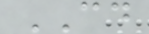CD
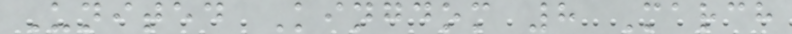United Kingdom 8 March
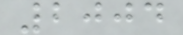2004
